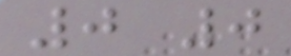0 0
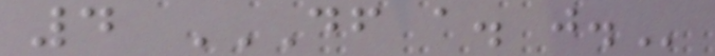4 DF A. J.
